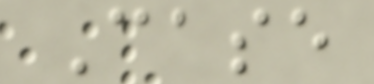Case
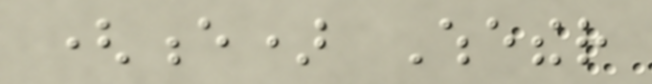(e) Whether
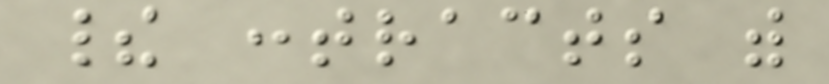their contracts with
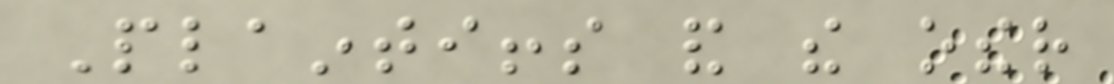Plaintiffs and the other
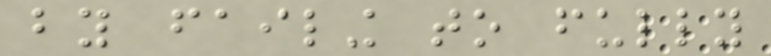by failing to fully
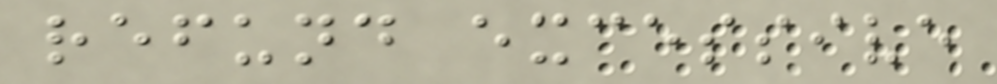refund excessive
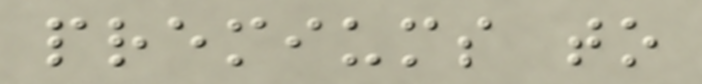premiums to
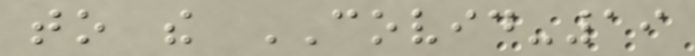to the COVID-19
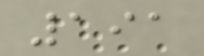191
